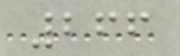266
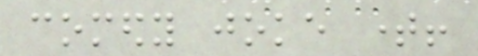comedy joke time!
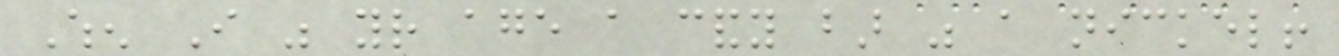When I was your age a candy bar was a nickel!
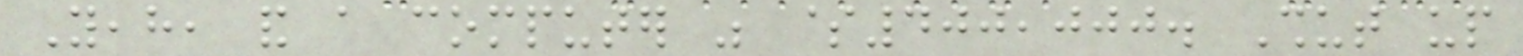Yeah, and a computer was $400,000. Shut up
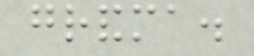grandma.
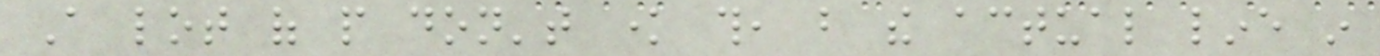A lot of people don't know this, but the actual line in
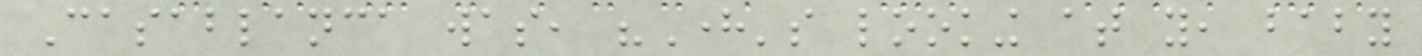Casablanca was, "Here's looking at you, baby
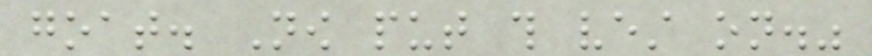goat. Now put this vest on."
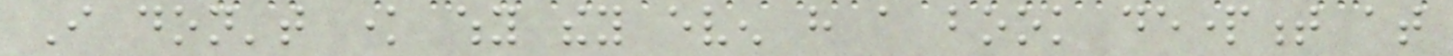I don't know why they even have a book department at
